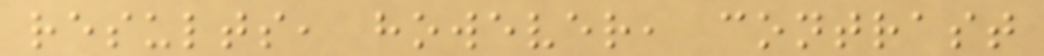results, however, contrast
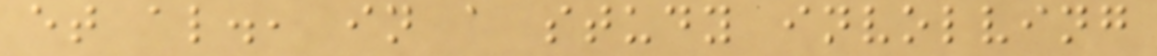et al., in a study involving
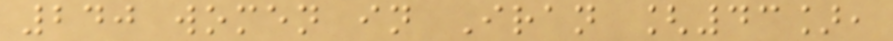240 women in Iran [43],
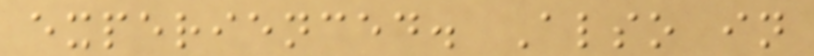experienced. Also in
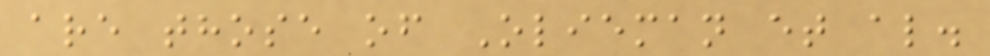are those of Olieman et al.
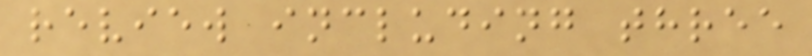review including three
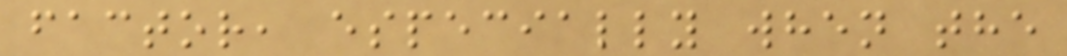factor, especially when the
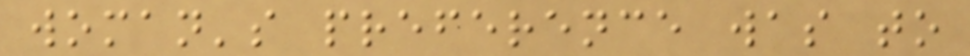woman's preference was to
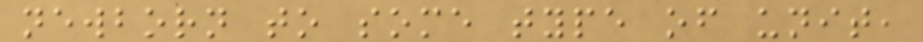newborn to some type of unit,
